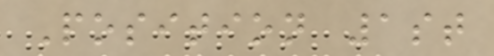Position 1st
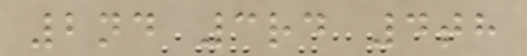2nd 3rd 4th
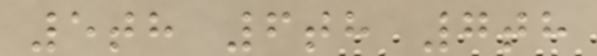5th 6th 7th
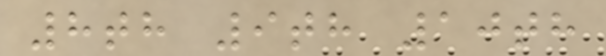8th 9th 10th
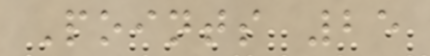Points 25
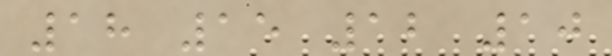18 15 12 10
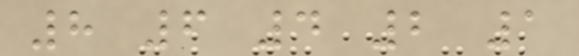8 6 4 2 1
